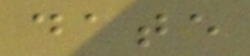date
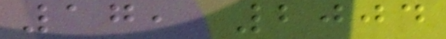17, 2004
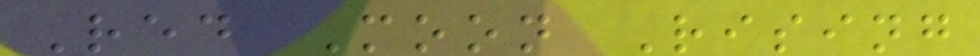Red Moon Rising
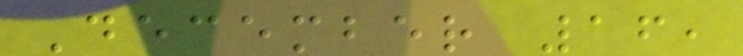December 16,
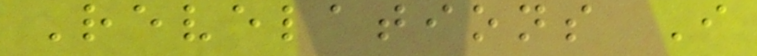Revelations I
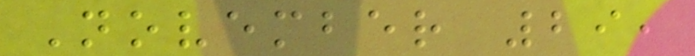November 29,
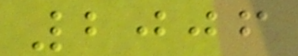2006
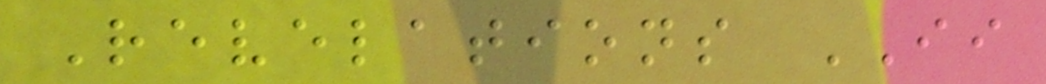Revelations II
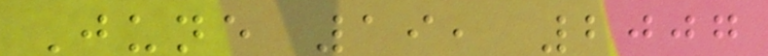June 19, 2007
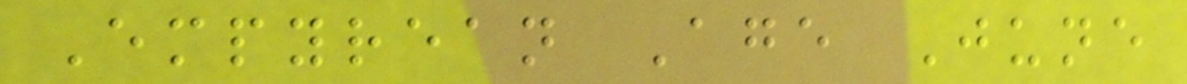Empyrean Age June
